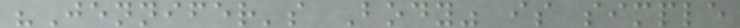"Jennifer's Body" is simple
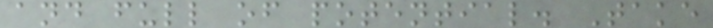and full of potential. Take
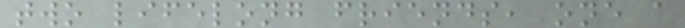two lifelong friends, one a
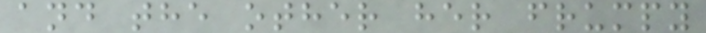and the other her frumpy
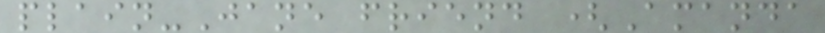plain-Jane friend (Amanda
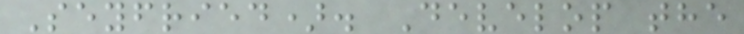Seyfried). Develop the
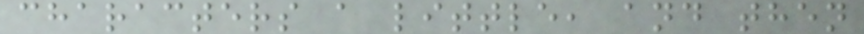characters a little, and then
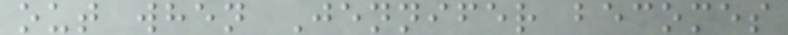out when Jennifer becomes
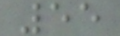55
